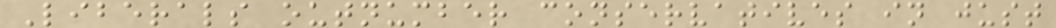Liberals outnumber conservatives in just
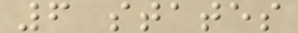6 states
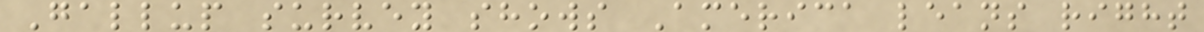Gallup survey shows America leans right
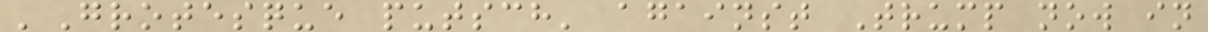'Grotesque putsch' against Trump now in
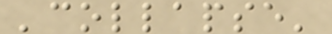'collapse'
